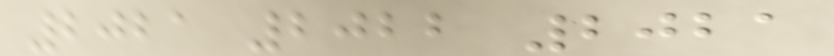2021 2022 2021
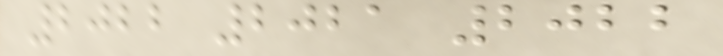2022 2021 2022
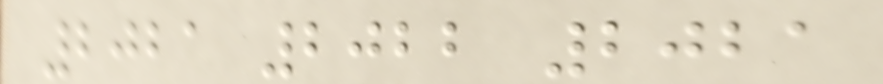2021 2022 2021
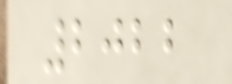2022
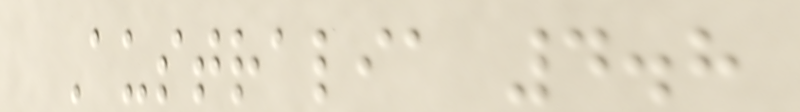Australia 4.8
